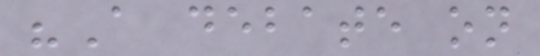"A debate on
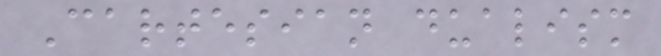Cartesian dualism
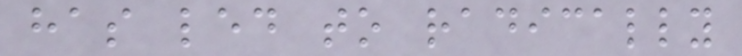has led to radically
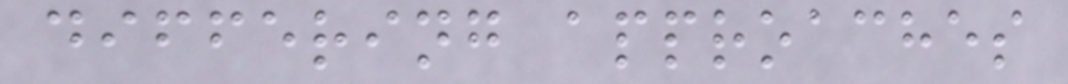differing approaches
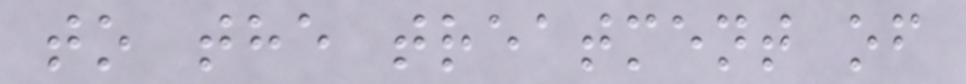to the treatment of
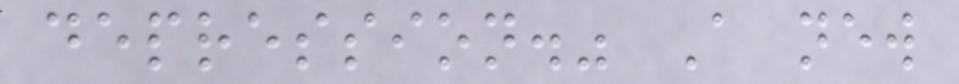depression." A new
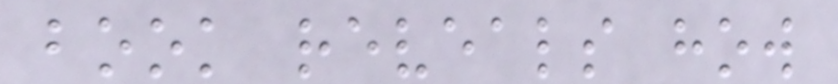book reveals how
